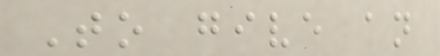To give an
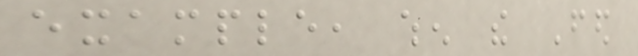example, when the Fed
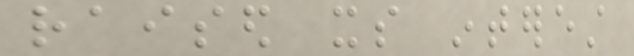raised its interest
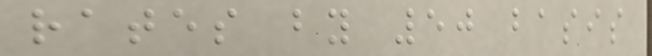rates by 50 basis
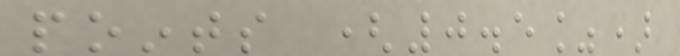points (0.5%)
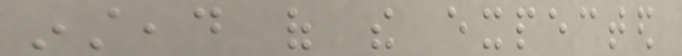instead of the expected
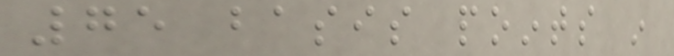75 basis points in
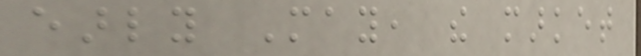early May, the market
